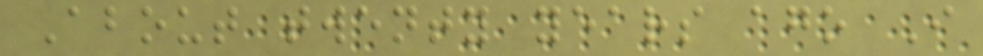About twenty years ago I
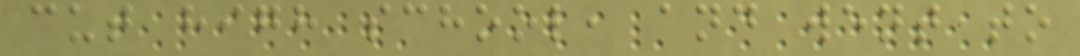cut high school, and went to
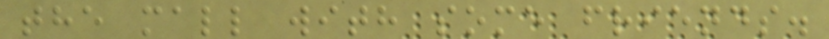the mall with some friends.
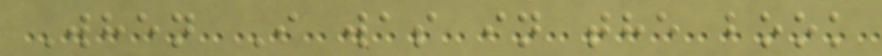When I was in the book
